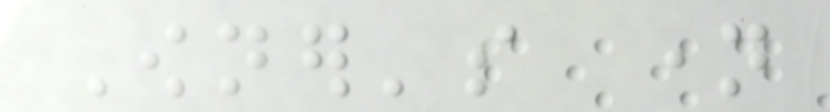Owner's name
